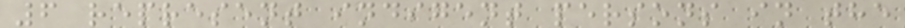6 represent indigent persons in the
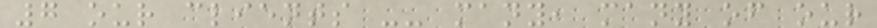7 our clients -- many, many of our
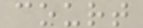court
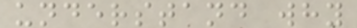understand why
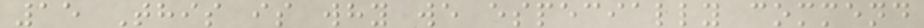15 This is why we especially commend
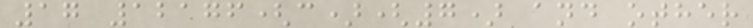17 12176(c)(7) and other
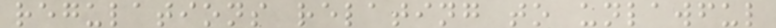regulations relating to unlawful
